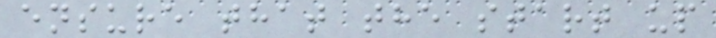ensure that the start up
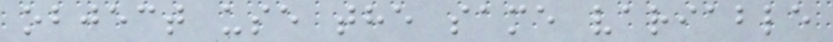object use the same variable
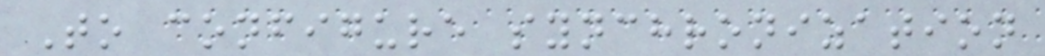To configure synchronization
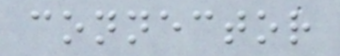connector
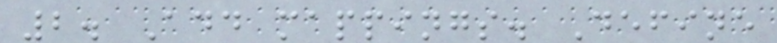2. Add mappings. Define
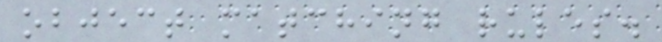object matching rules.
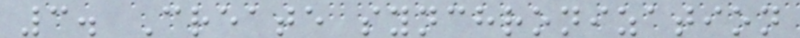3. Create synchronization
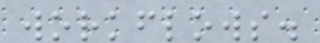workflows.
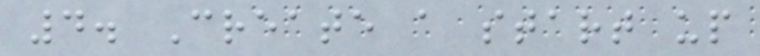4. Create a start up
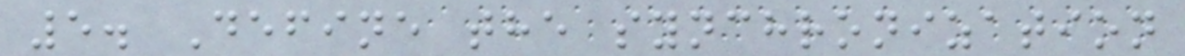5. Define the synchronization
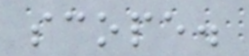scope.
